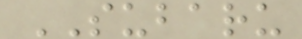SUBARU
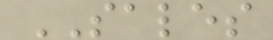SALES
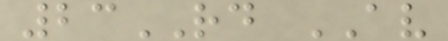23RD AV
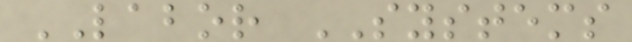LABOR SYSTEMS
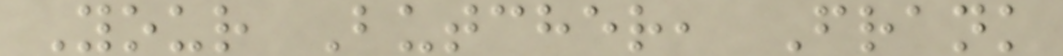Your Butcher, Frank
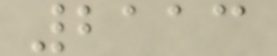2113
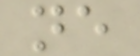ne
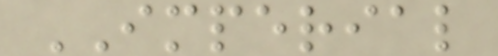IMPERIAL
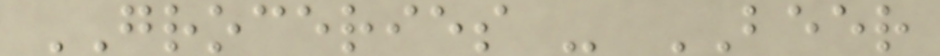GROCERIES - BEER
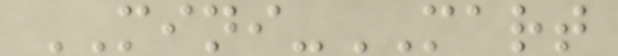MINI-MART
